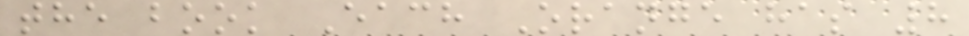the book Each Orange has 8
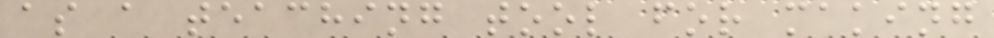as a teaching tool for making
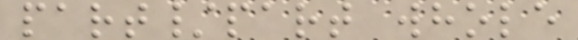part/part whole
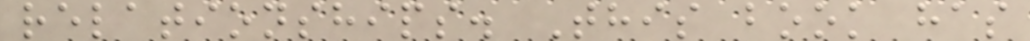relationships. This book has
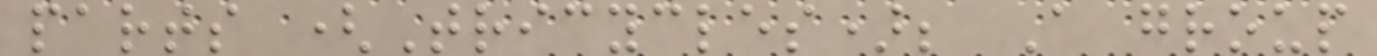parts (Tricycles); A group
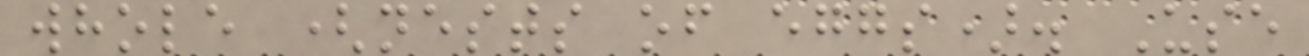whole (nests of eggs). Use
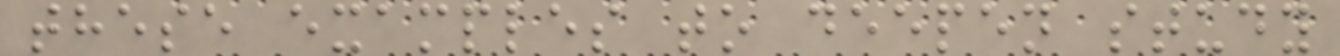these examples to deepen study
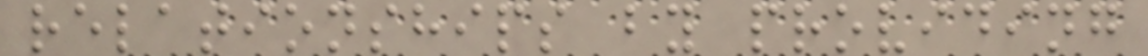relationships by providing
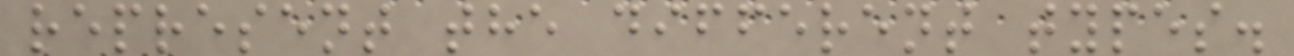represent the different types.
